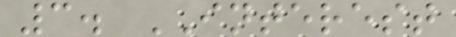3. INTEREST
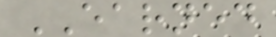EARNED
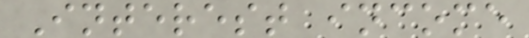Interest income
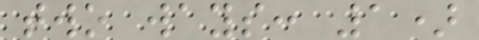two ways: 1)
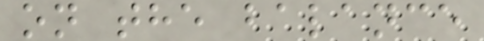on the balance
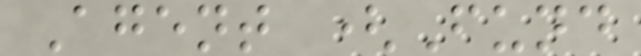Agent (Fund
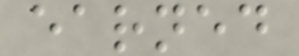earned
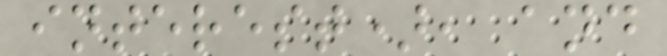interest), and
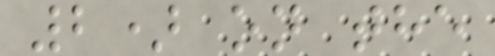2) on the
